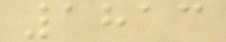1813
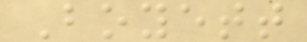Boyett
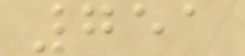751
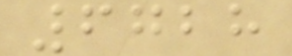6728
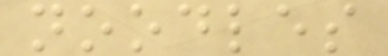noodles
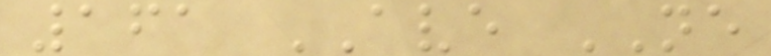161 AVE NE
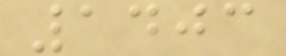1403
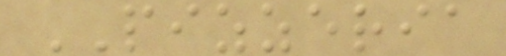PIZZERIA
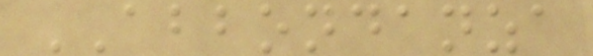ABBONDANZA
